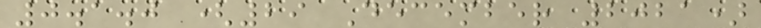0.1.0 (29 December 2021)
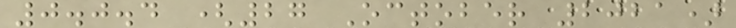0.0.4 (27 October 2021)
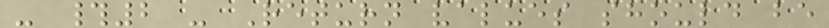- #2 - Return values should be
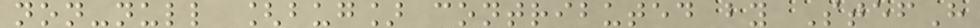non-null [bug] contributed by StefH
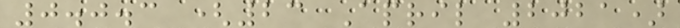0.0.3 (23 April 2021)
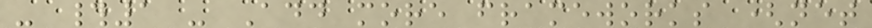- #1 - Add more frameworks (net
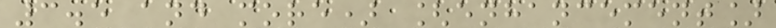3.5 and more) [enhancement]
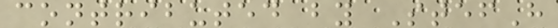contributed by StefH
